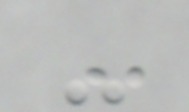-
